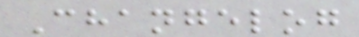Changelog
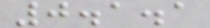0.1.1
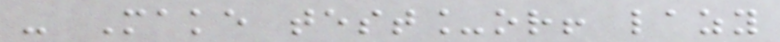- Make test_or! lazy
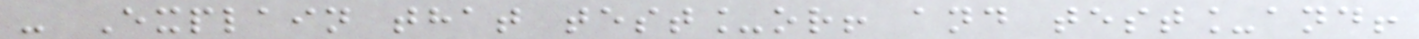- Explain that test_or! and test_and!
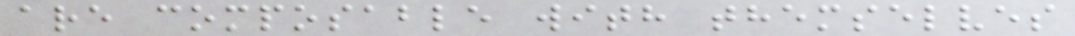are composable with themselves
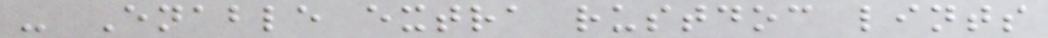- Enable extra rustdoc lints
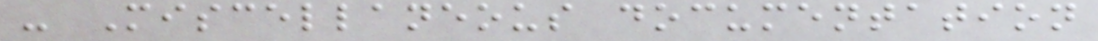- Miscellaneous documentation
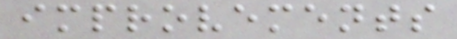improvements
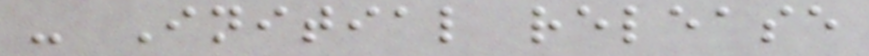- Initial release
